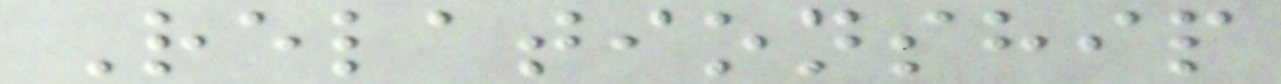Relationship
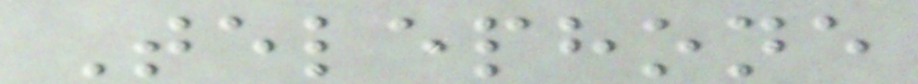Telephone
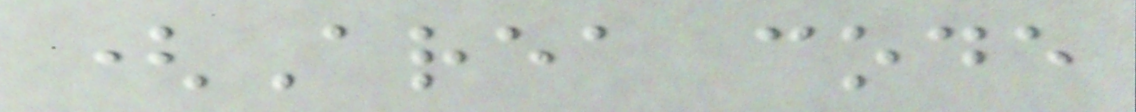(Area code
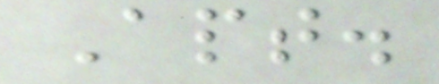Apt.
